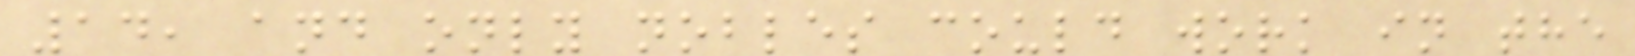14, and only nobles could work in the
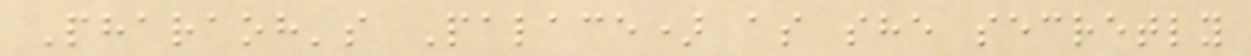Pharaoh's Palace) as she secretly
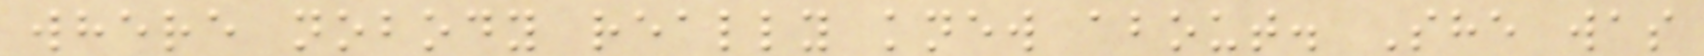where nobody really knew about. She was
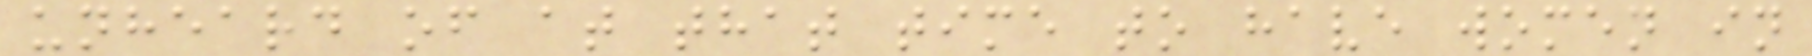unheard of at that time to have women in
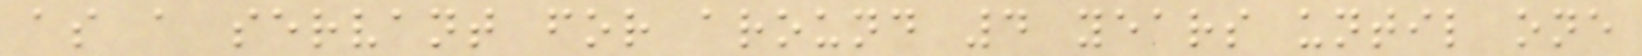as a servant for around 4 years until one
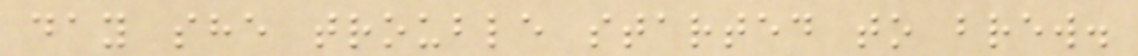day she trouble started to brew.
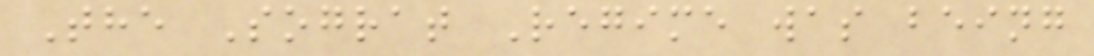The Sograt Regime was being
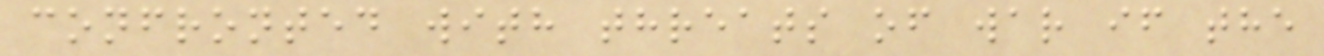confronted with threats of war if the
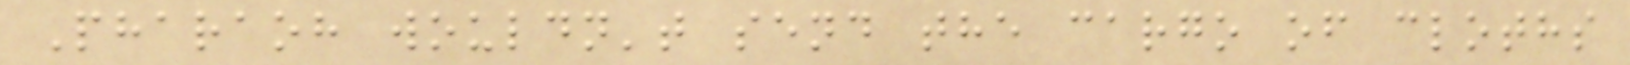Pharaoh wouldn't send the cargo of cloths
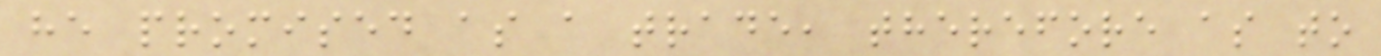he promised as a trade, therefore as to
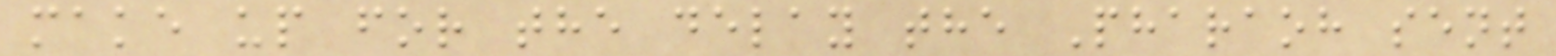make up for the delay the Pharaoh sent
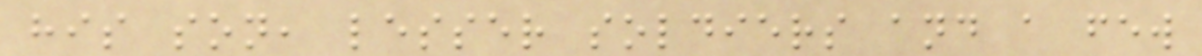his son, lesser soldiers and a few
